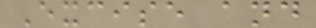Excise and
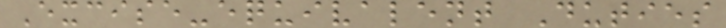Excise-equivalent Duties
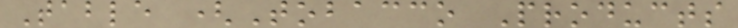Table (Tobacco Products
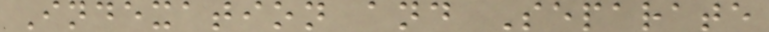Indexation and Separate
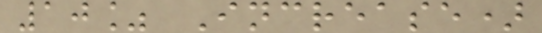10% Increase)
